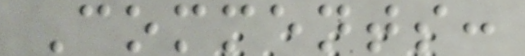Comments:
